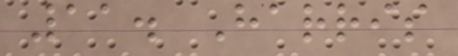11. Harris
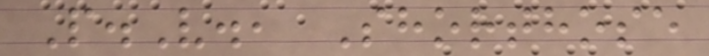P.V., Shorthose
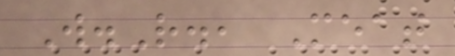W.R., Meat
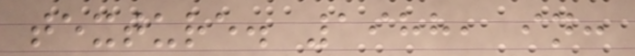texture. 1988, in:
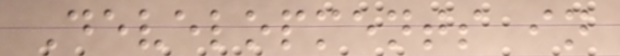Developments in
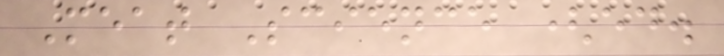Meat Science (ed.
